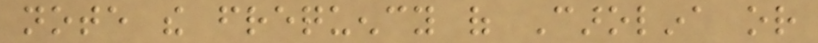note the frequency of Carolina or
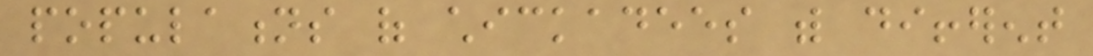populations of chickadees with different
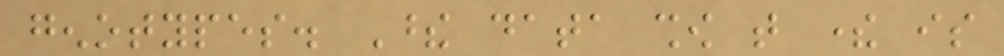genotypes. These data show that there is
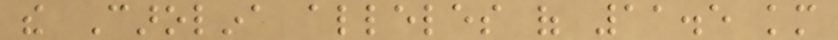the Carolina alleles of 11.5 km
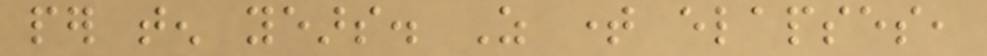per ten years. As time elapses,
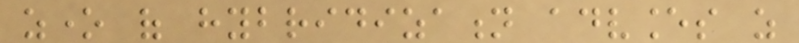zone of hybridization advances as
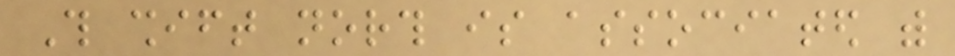This shift north is associated with
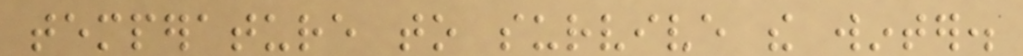temperature to survive the winter.
